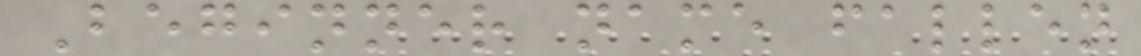Beginner name fallen
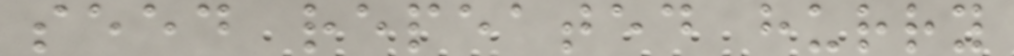seed repeated hurry
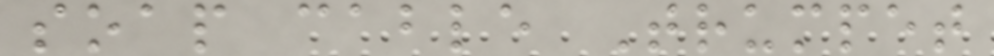soap cable Trumpet
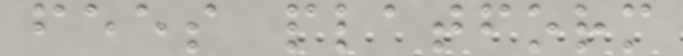fees platform
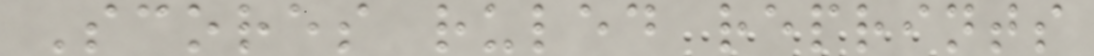Scores ruled reprints
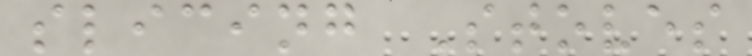slicing Stoves
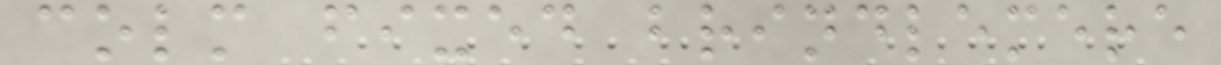colm fixed brindlemere
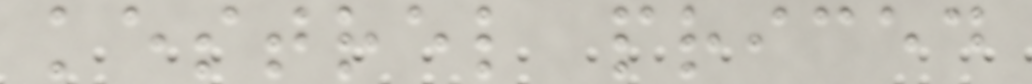kestrel priced
